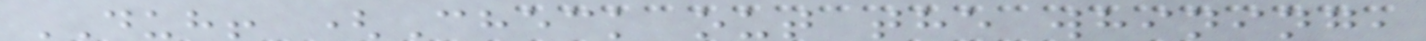DUH! (Check out the whining,
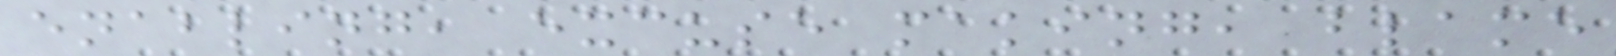enabling, excuse making, blame
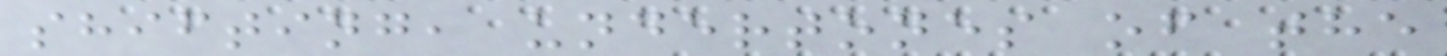shifting, undertones of the
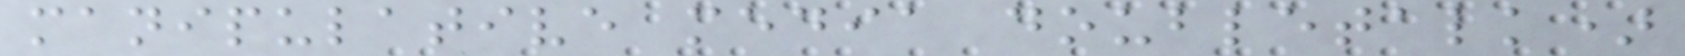manipulative media doubletalk)
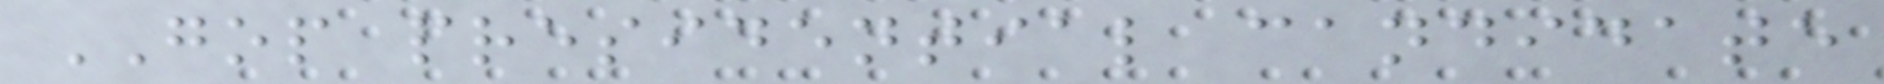GOP presidential candidate
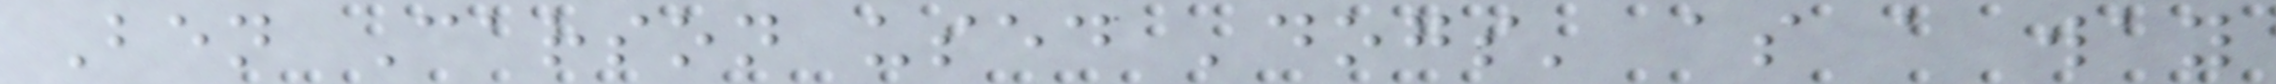Ben Carson used 'dogs' as a way
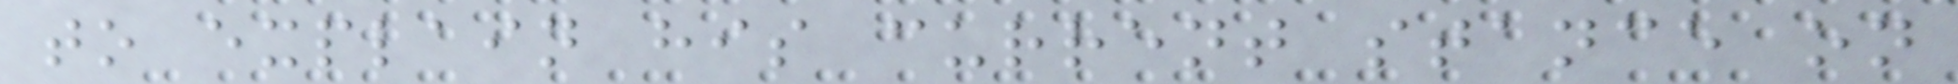to explain his current stance on
